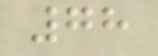78
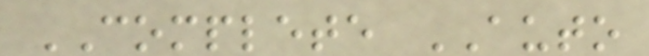COMPLETE AUTO
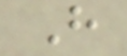H
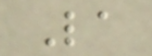La
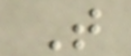T
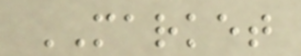MARKET
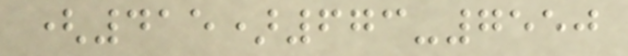(415)673-7550
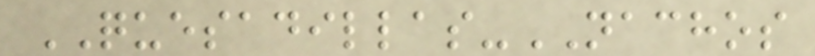QUESADILLAS-NACHOS
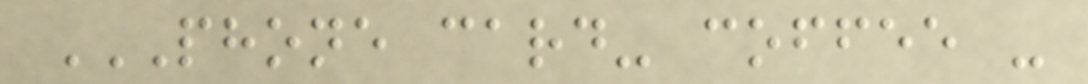PHONE CARD- COFFEE -
